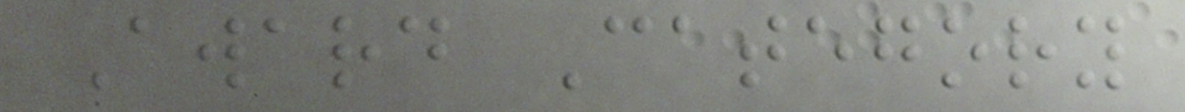Award Category
